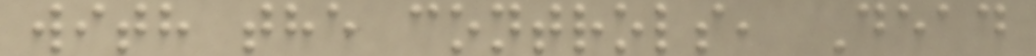with the controls, Dead
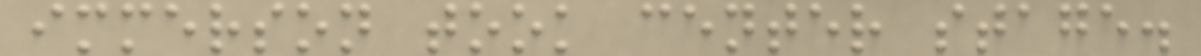immerson took center stage.
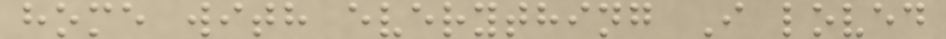home with everything I loved
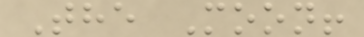The Moon!
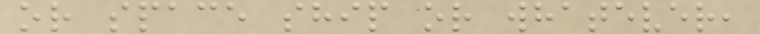or space ship or whatever,
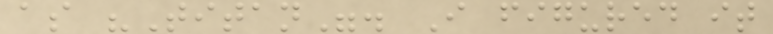as "Titan". I figured it
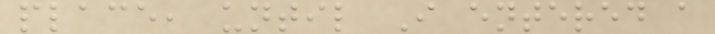place, until I entered a
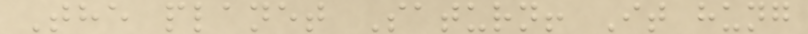The planet Saturn! It hung
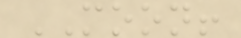MOON!
